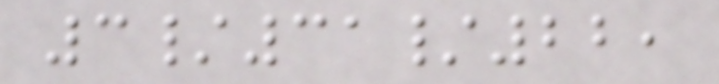3/31/22,
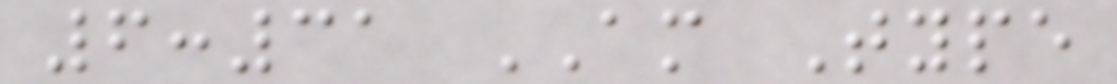6:31 AM Type
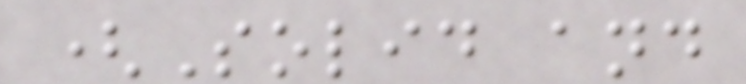(Solid and
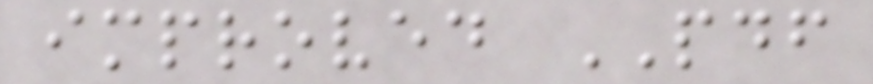improved PDF
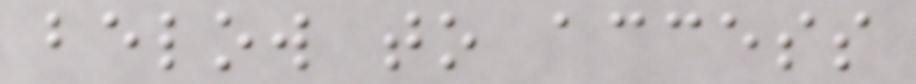below to access
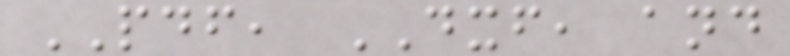PDF, DXF, and
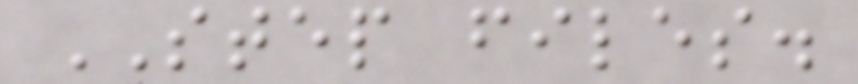STEP files.
